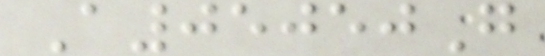A05050G
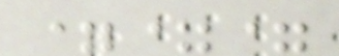===
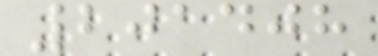201408
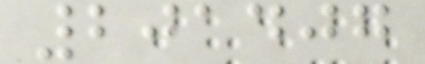201407
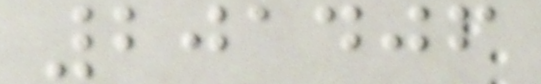201406
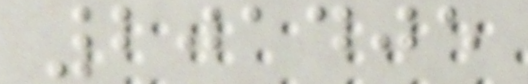201405
